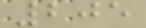205
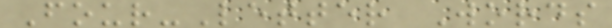Four-Letter Words
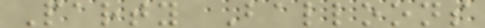Party Balloons
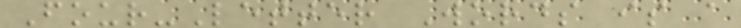Four-Letter Words is a
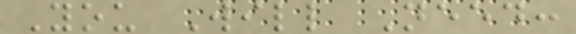You Will Need:
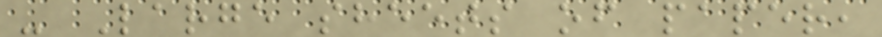- Large sheets of paper,
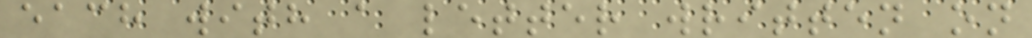each with a letter written on
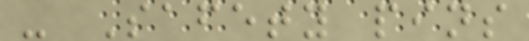- Safety pins
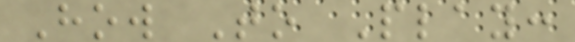How To Play:
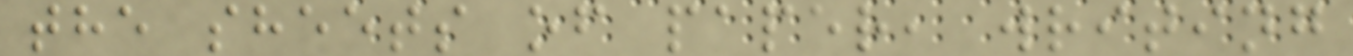the sheets of paper, writing
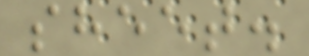sheet.
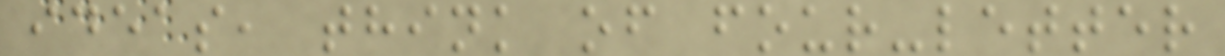ideas, think of four-letter
